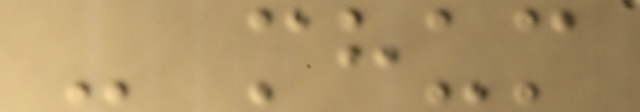- mhum
